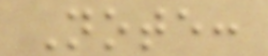Note:
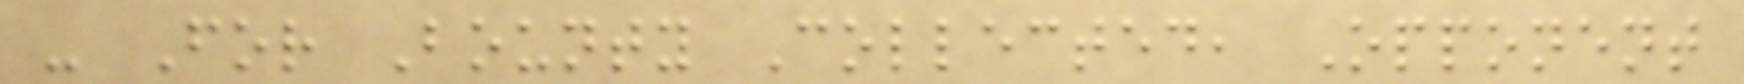- For Bounty Collected, Opponent
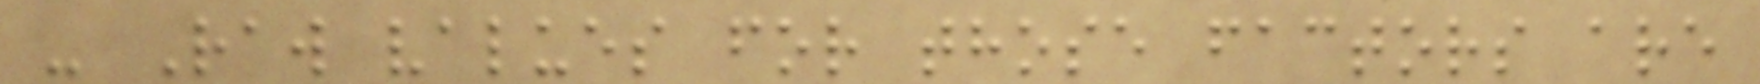- Raw values for those factors are
